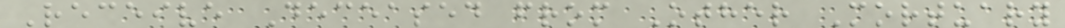Receive Deceased from Other Mortuary
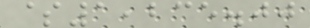$1,235.00
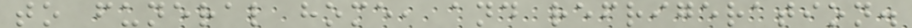to funeral home, and refrigeration.
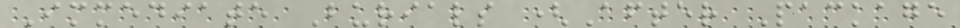Immediate Burials (After Package
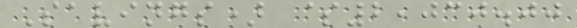Savings) $2,030.00
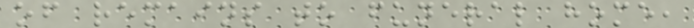of remains to funeral home,
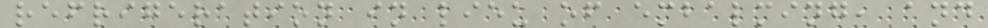refrigeration in lieu of embalming, and
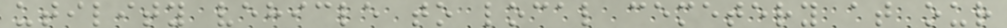utility vehicle to local cemetery at our
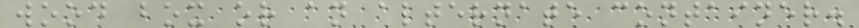wood box or an alternate container.
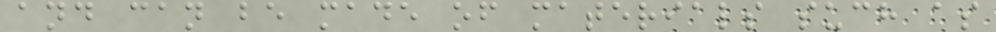and can be made of materials such as
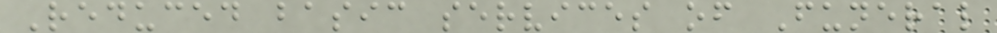Reduced basic services of Funeral
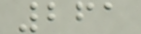261
